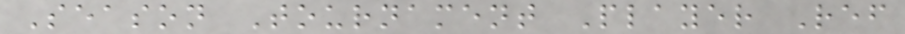Season Tournament Player Ref
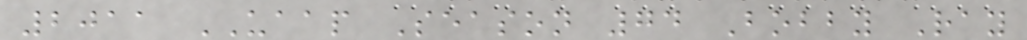2011 UAAP Season 74 Bobby Ray
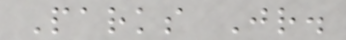Parks Jr.
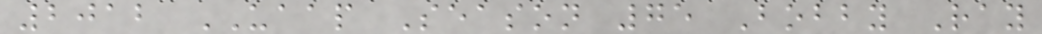2012 UAAP Season 75 Bobby Ray
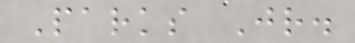Parks Jr.
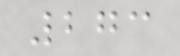273
